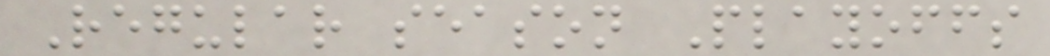Regular season Playoffs
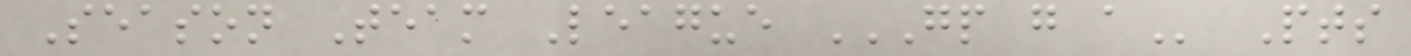Season Team League GP G A Pts
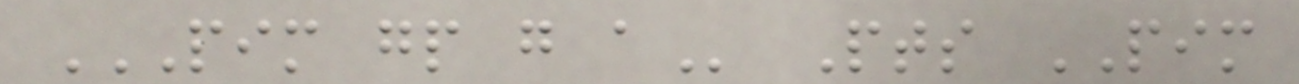PIM GP G A Pts PIM
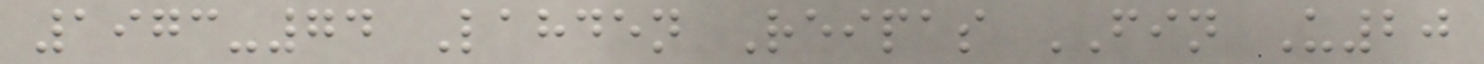1973-74 Lahden Reipas FIN U20
